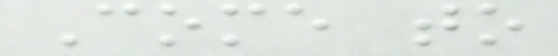Come to
